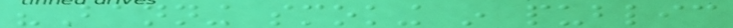"Banning smoking in public
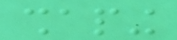shaping
